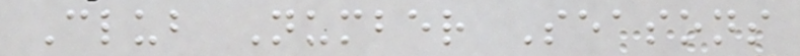Club Number Seasons
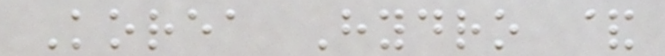Korea Hydro &
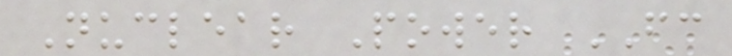Nuclear Power FC
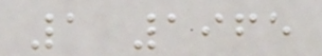1 1965
